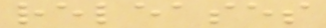releases
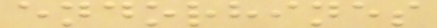endorhines
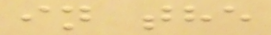in the
